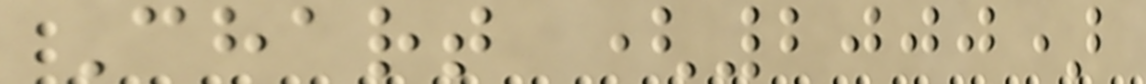Chart (2000)
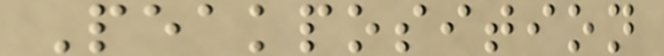Peakposition
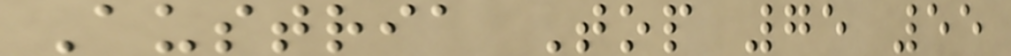Austria Top 75 55
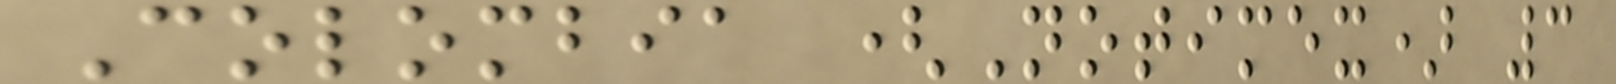Colombia (Notimex) 3
